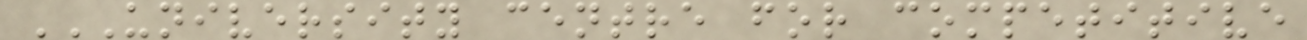UNIVERSITY CENTRE FOR COMPETITIVE
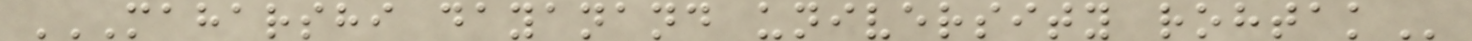MAHARSHI DAYANAND UNIVERSITY ROHTAK
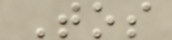Tos
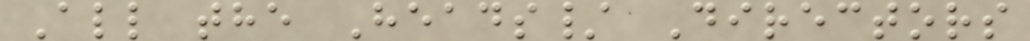All the Heads/ Directors
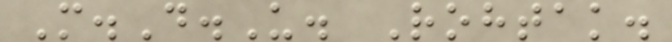M.D.U. Rohtak.
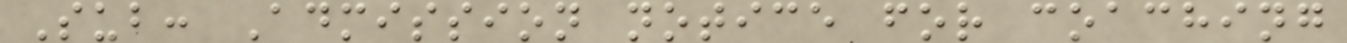Sub: Admission notice for coaching
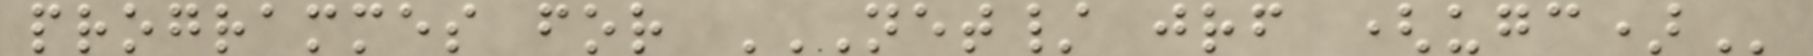programmes for NET/ JRF (UGC)
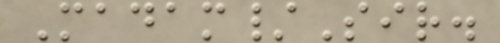Madam/Sir.
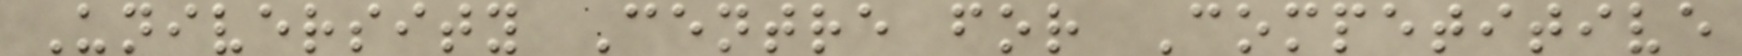University Centre for Competitive
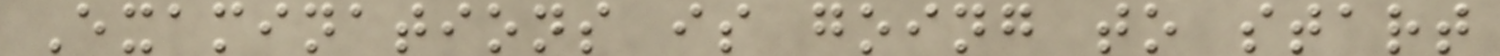Examinations is going to start
